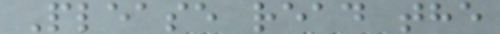Please read the
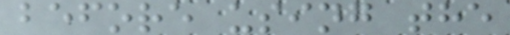before using the
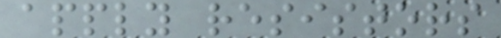apply resistors
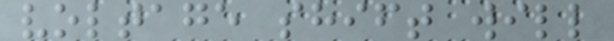voltage shift will
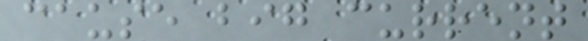cause big current
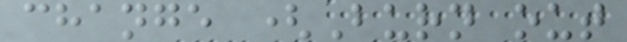change (Burn out
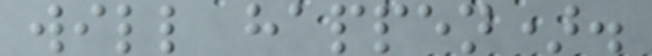will happen).
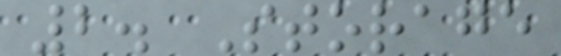2. Storage
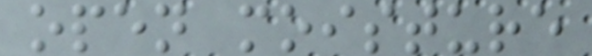open moisture
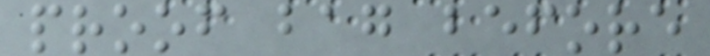proof bag before
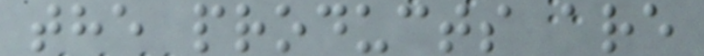the products are
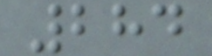284
